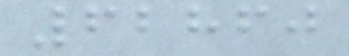62860
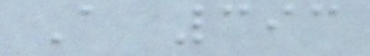A 393
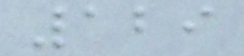129
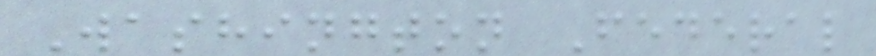Washington Federal
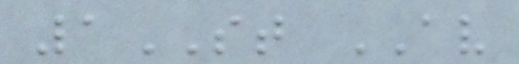1ST AV
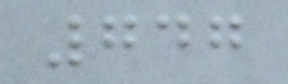747
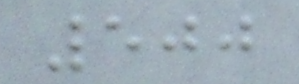500
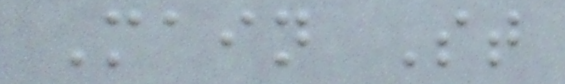Main St
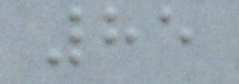85
